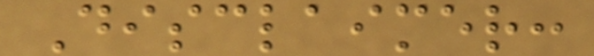Disclaimer:
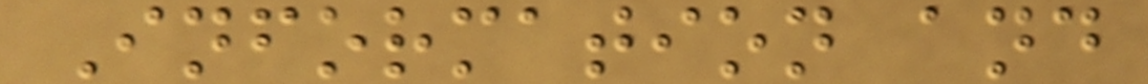Information and
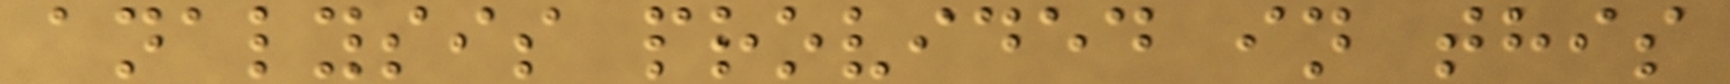analysis provided in this
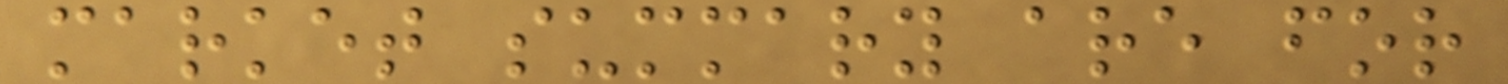market summary are for
